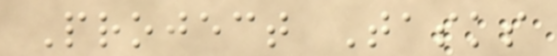Project Tasks
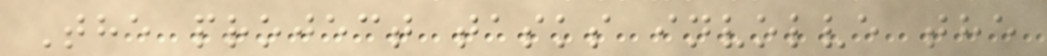The project tasks involve the
